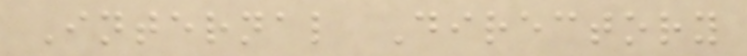Internal Directory
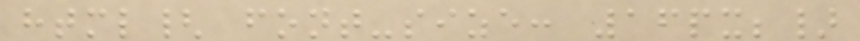html{ font-size: 16px;}
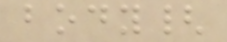body{
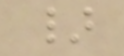}
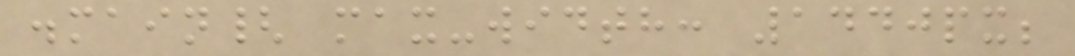.main{ max-width: 1440px;
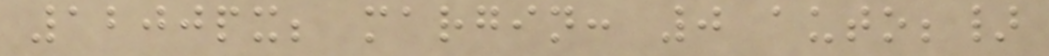1200px; margin: 0 auto;}
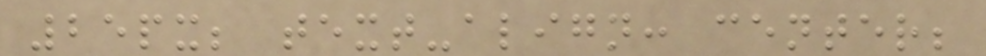25px; text-align: center;
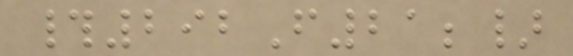#292F21;}
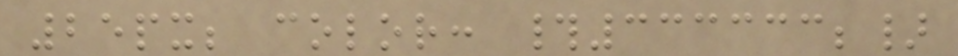25px; color: #333333;}
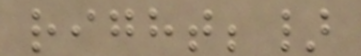right;}
